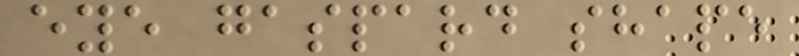eye gaspard shape
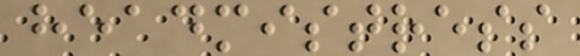headmistress
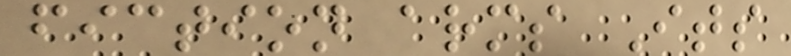fiction arms Its
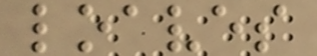loaves
